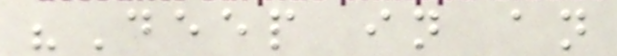"Deep in an
